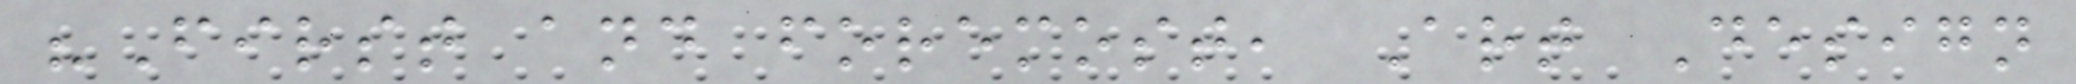"First and foremost, Art Design
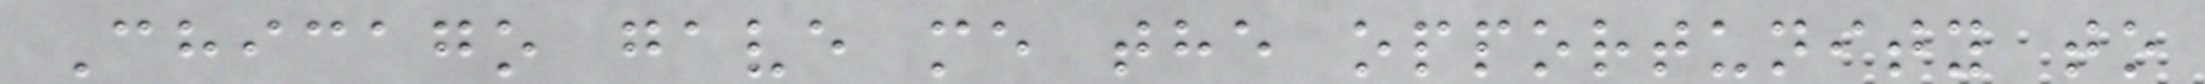Chicago gave me the opportunity to
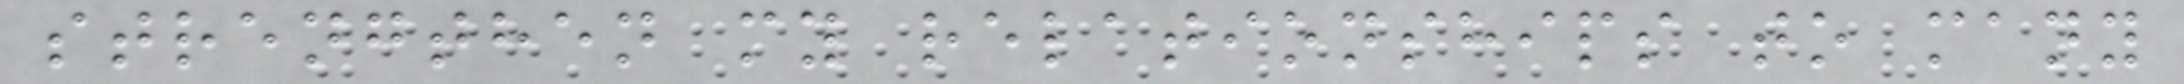strengthen my relationships to many
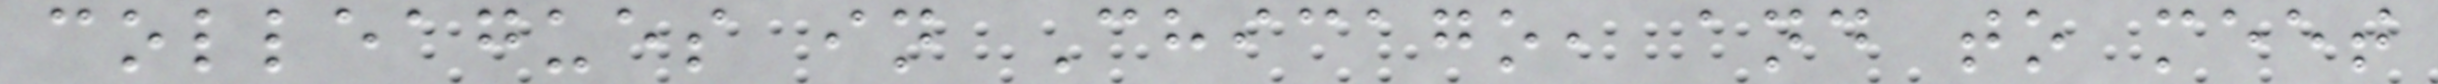colleagues in Chicago, and to meet
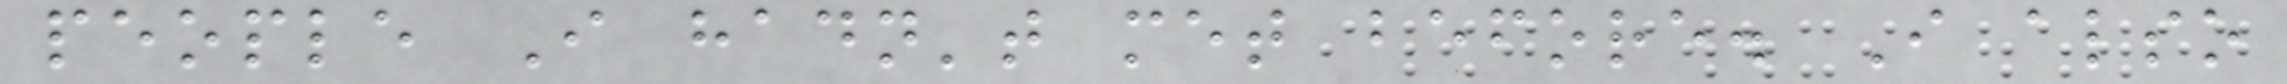people I hadn't met before. I also
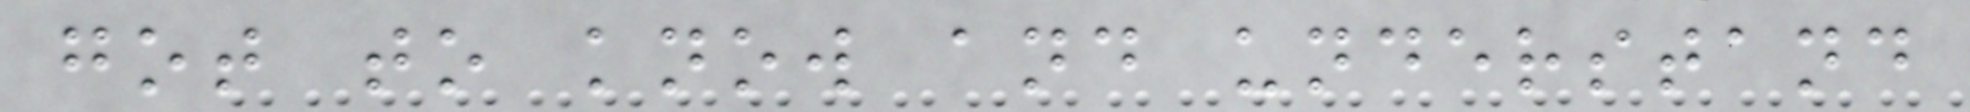got to know and understand
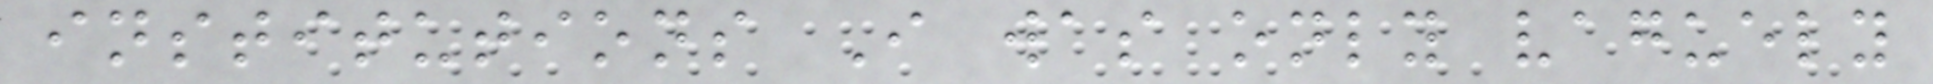institutions I was only vaguely
